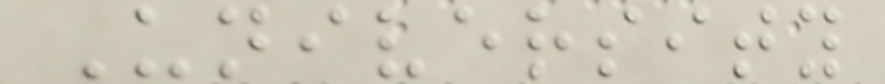University
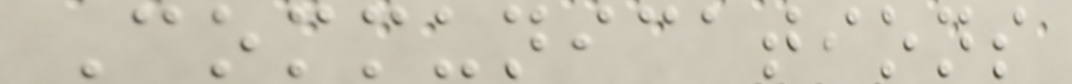Communications
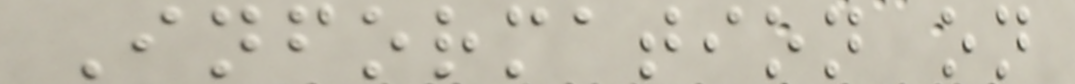Information on
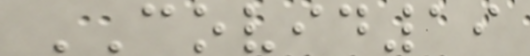COVID19
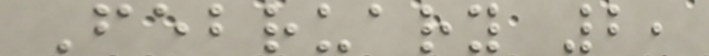February 2,
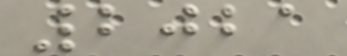2021
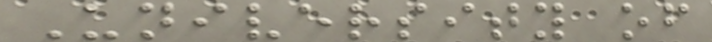University of
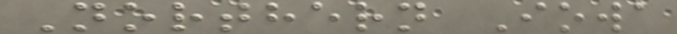Northern Iowa
